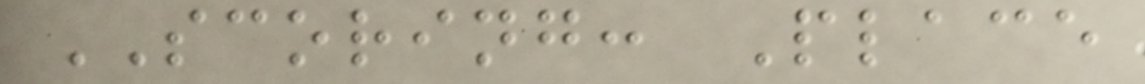SCORING: Place
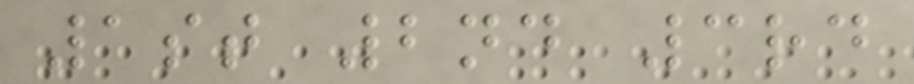1st 2nd 3rd
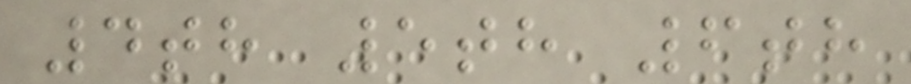4th 5th 6th
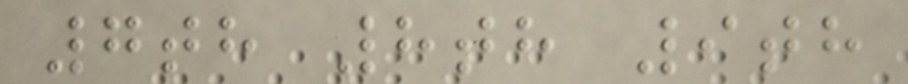7th 8th 9th
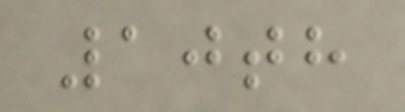10th
